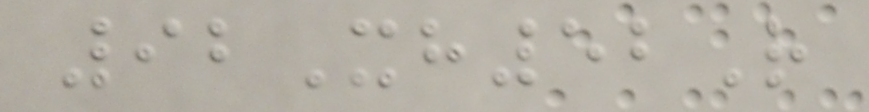92Xh52R
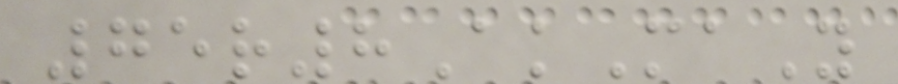75r8AkMaY
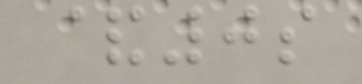&0s
